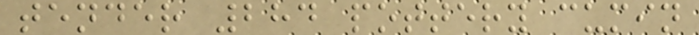tender 284 pottery cumin
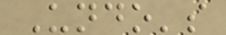Undo's
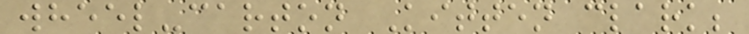wheel-carton Kitten clark;
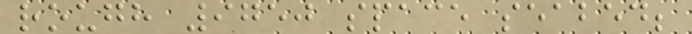rough 9750 space seabed;
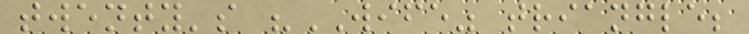twenty's "WIFE" triangle;
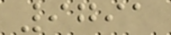9791
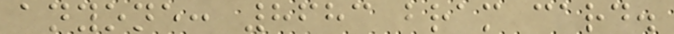anyone: 8683 bram card.
